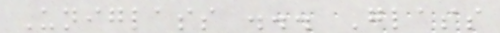Uniglass ... Glass
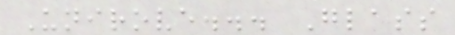Unirove... Glass
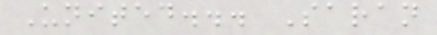United... Saran
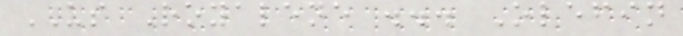US Royalene ... Olefin
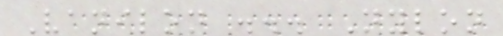Vanilon ... Nylon
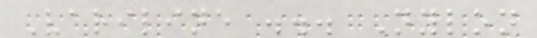Variline ... Nylon
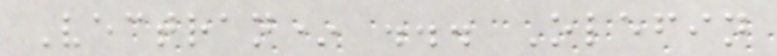Vectran* ... Olefin
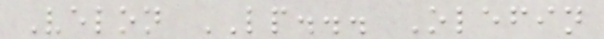Velon LP... Olefin
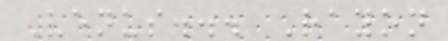Venus... Rayon
